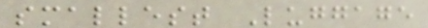smallest Luggage
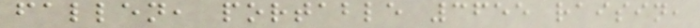fallen, portable 3655 raisin,
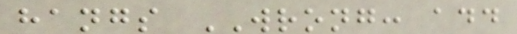hangs WRONG: add
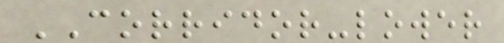CORRIDOR-lower
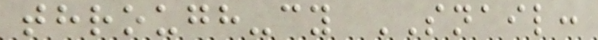through-cy SNAIL:
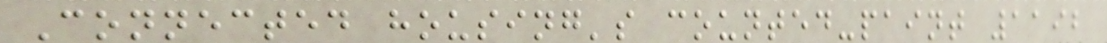Connected housing's counted-paint 1192
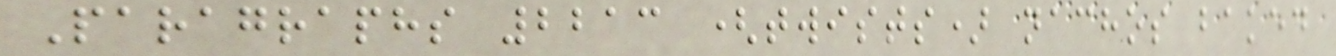Paragraphs 2213 (twists) nachos baked
